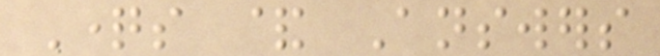Questions & Answers
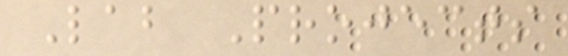Lab Projects
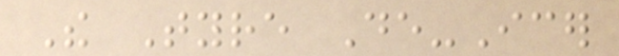The Tyre De-Icer
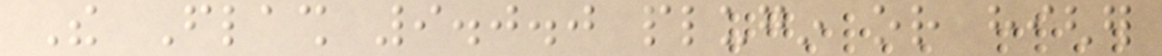The Flash 9.0.0 plugin or higher
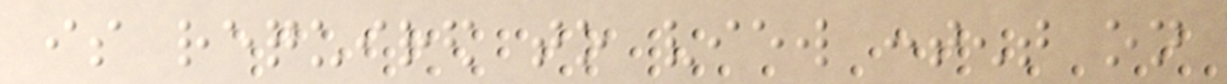is required to view content on
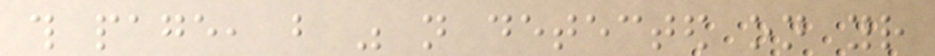this page, but was not detected on your
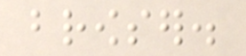browser.
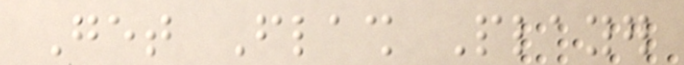Get Flash Player
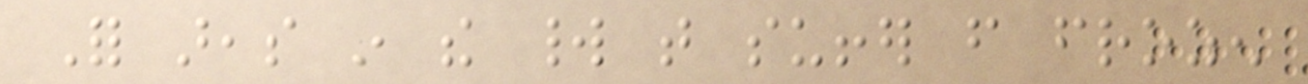For areas in the world that suffer from frozen
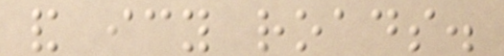and icy roads.
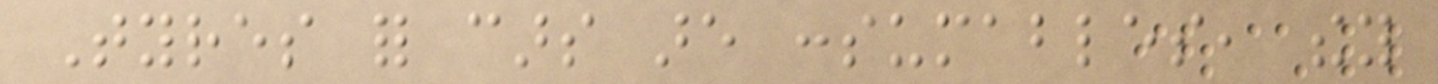Tyres for cars are consumables, they
